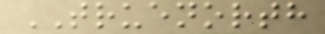TRUENORTH
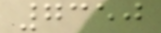7350
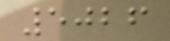5026
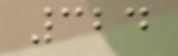324
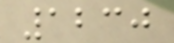1230
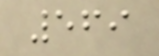569
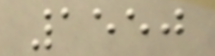1550
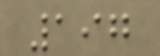197
